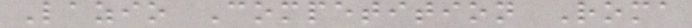Lazio Competition Roma
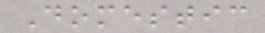Domestic
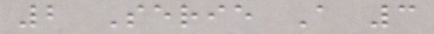2 Serie A 3
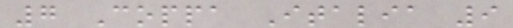7 Coppa Italia 9
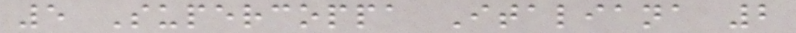5 Supercoppa Italiana 2
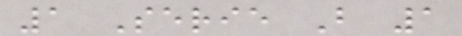1 Serie B 1
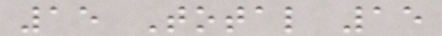15 Total 15
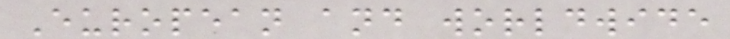European and worldwide
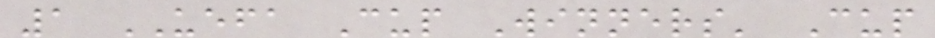1 UEFA Cup Winners' Cup
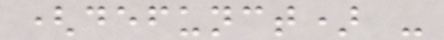(defunct) -
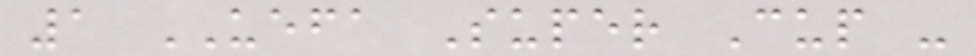1 UEFA Super Cup -
